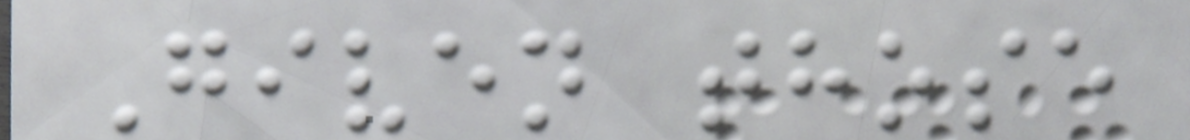Given those
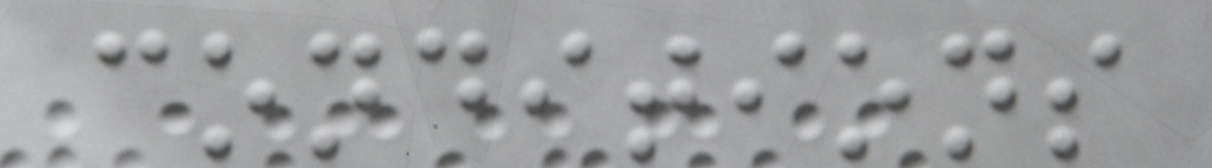conditions
